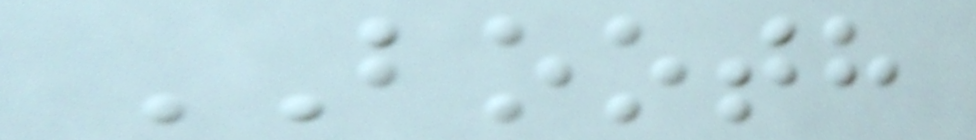BOOTH
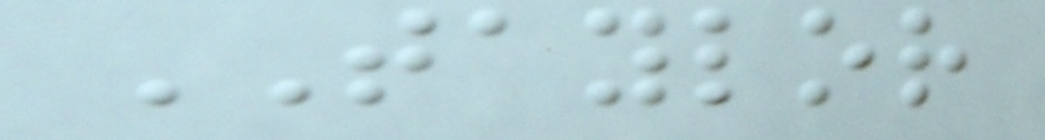TAYLOR
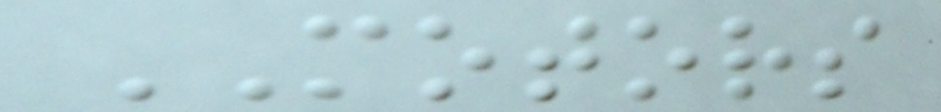MOTORS
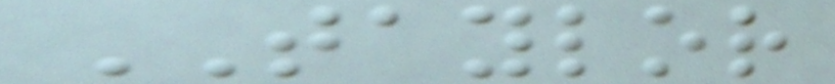TAYLOR
